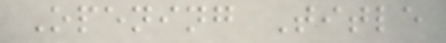Opening Title
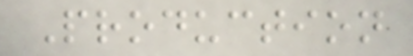Production
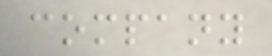company
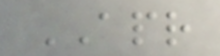APR
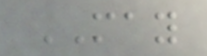MAY
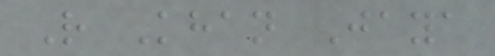R Khan Jaya
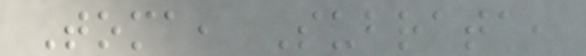Toma, Subrata,
